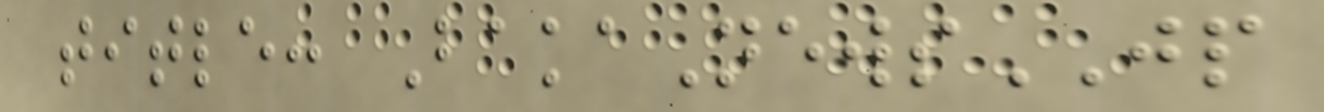title: BakaNewsJP
